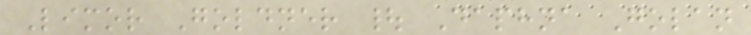Limor Goldner | Daphna Golan
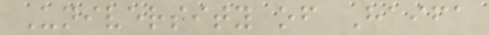University of Haifa
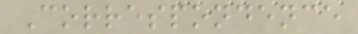Correspondence
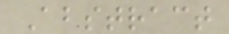Abstract
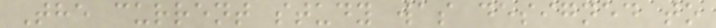The current study was designed to
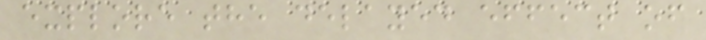explore the delayed effect of
